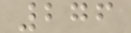276
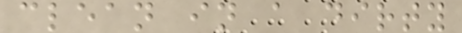clean in a dirty
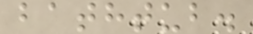bathtub.
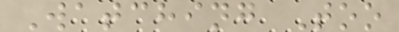Watching Too
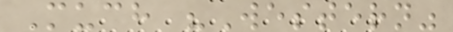Much "Western"
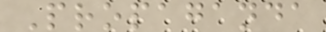Propaganda
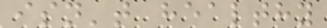isn't healthy
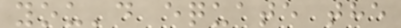you'd equate the
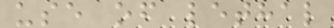use of lethal
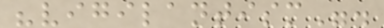"vigilantism".
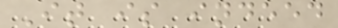It is indeed
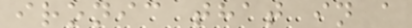ironic that in a
